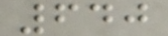640
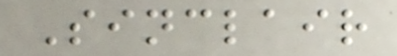Sinclair
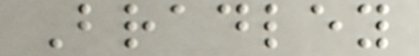Bradley
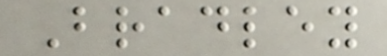Bradley
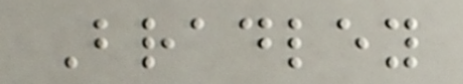Bradley
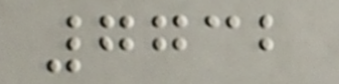7732
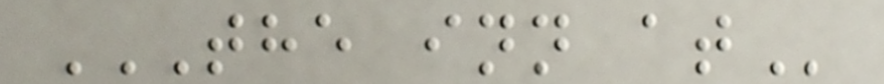THE INN AT
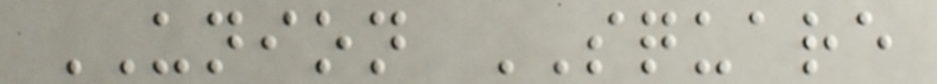UNION SQUARE
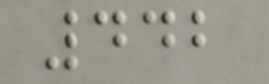442
